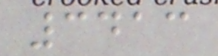3413
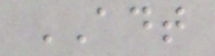ADT
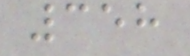358
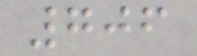706
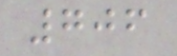706
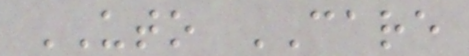UTO CARE
